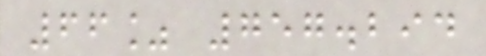66% 757.294
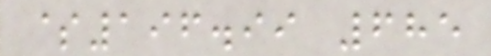$196.99 685
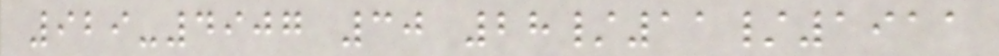929-4907 30 28/11/1911
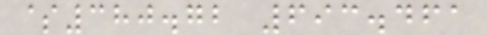$380.72 693.461
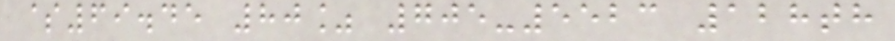$69.45 80% 705-5523 128th
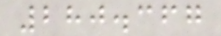280.367
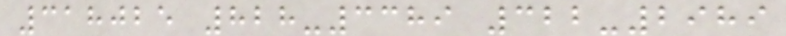318025 828-3389 322-2989
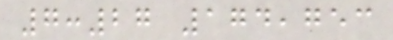7:27 174,753
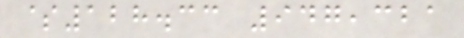$128.33 947,321
